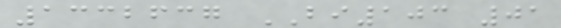1332637 BI103 01
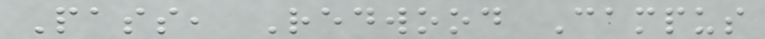Pass, Redwood Campus
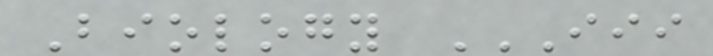Biology III
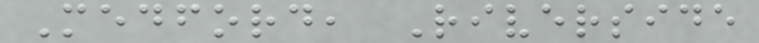Medford, Riverside
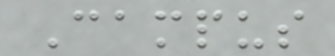Campus
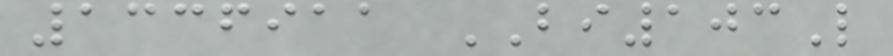1336911 BI103L
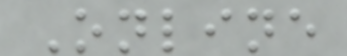Online
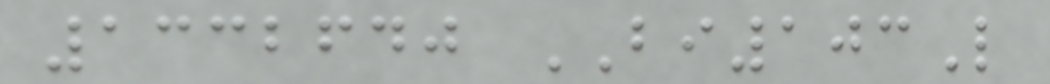1332640 BI103L
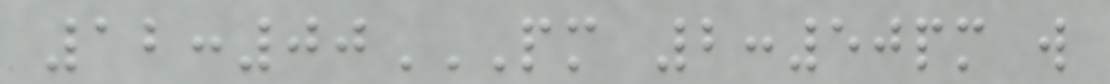12:00PM 2:50PM W
